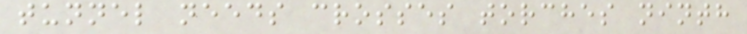tunnel needs crosses torches ninth
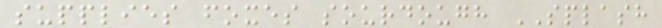supplies foxes sourdough SPLASH
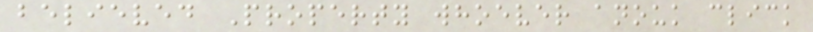believed Property whoever anouk click
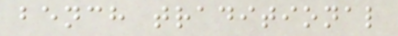bench traditional
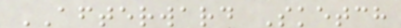AFTERWARD Sketch
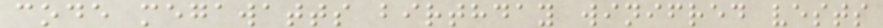code megawatts birthday winifred vests
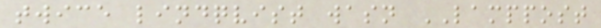twice lindqvist wasn LAMPPOST
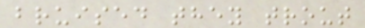bruised they trout
